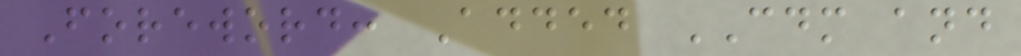Foreword: Added CDM and
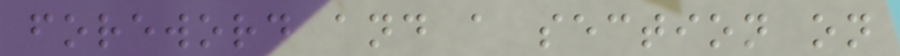foreword and a section on
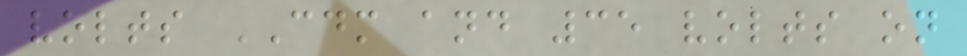volts CDM and 35 volts on
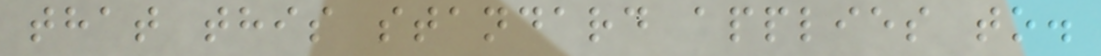that this standard applies to.
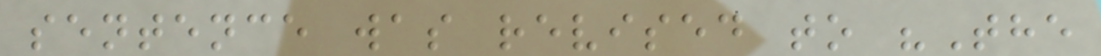sentence was revised to "The
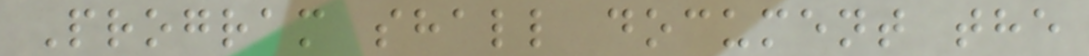Program shall document the
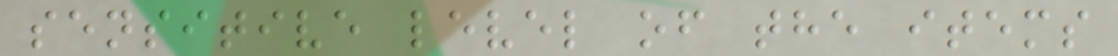sensitive level of the items
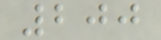200
